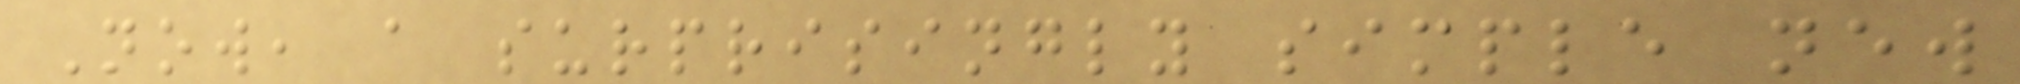Now, a surprisingly simple new
